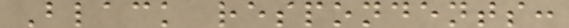Black respondents:
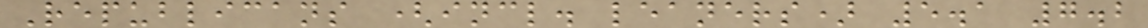Republicans (incl. leaners) 5.1 7.2
